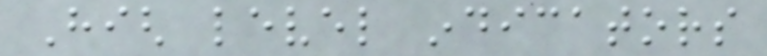High level indicators
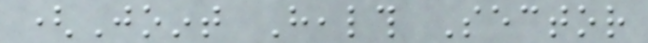(Joint Health Sector
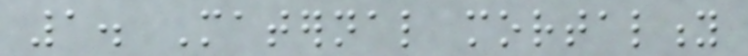1. Maternal mortality
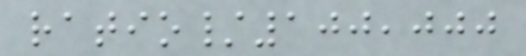ratio/100,000
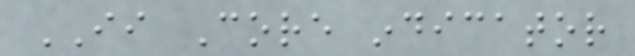II Core indicator
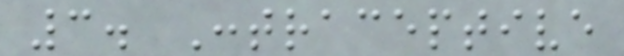3. Contraceptive
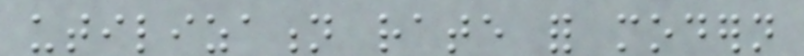utilization rate for modern
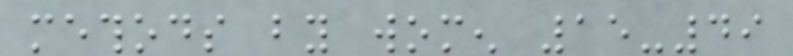methods by women 15-49
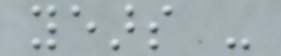years -
